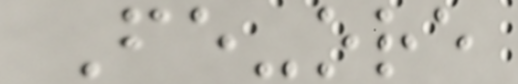Fe-ore
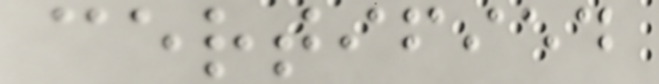certified
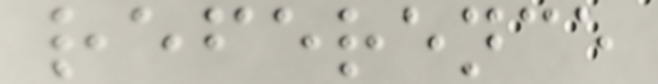reference
